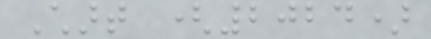Chart (2024)
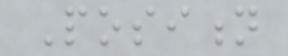Position
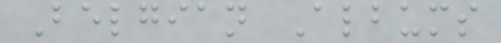Belgian Albums
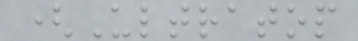(Ultratop
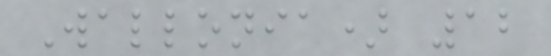Wallonia) 12
